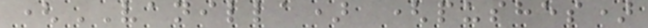(VANILLA) (pushes)
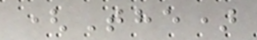(The)
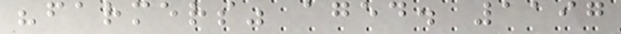"farmers" aged. 1197
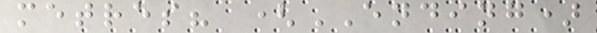metres? (ENDING)
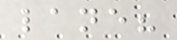lane?
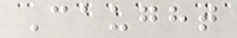Caught
